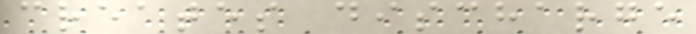creates discharge
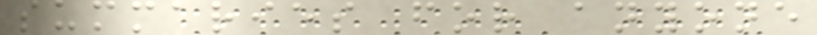summaries for anyone
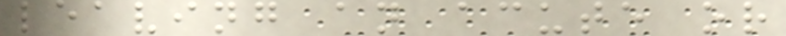leaving an acute or
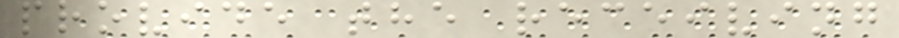provide the receiving
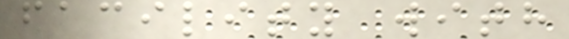facility with
